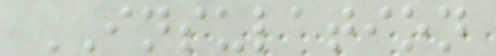INSULATION
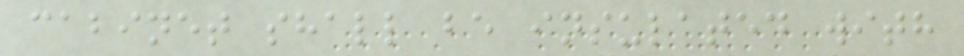cabinet shall be insulated with
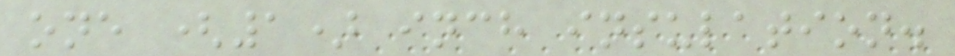one (1) inch insulation.
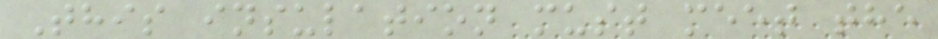This insulation must meet the
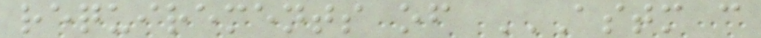requirements of ASTM C
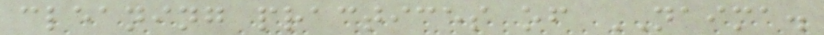cleaning practices of NAIMA.
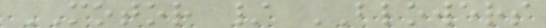MOTOR / BLOWERS
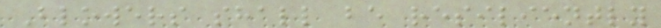Blowers shall be resiliently
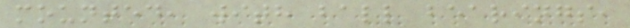mounted, with ball bearings,
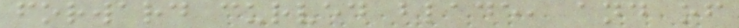forward curved blade, and of
